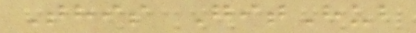This GitHub
